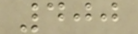400
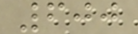600
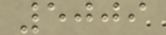5009
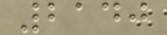2140
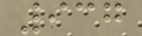937
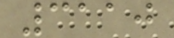3110
